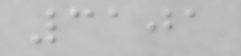3101
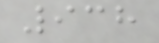938
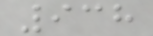938
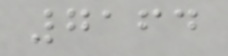7164
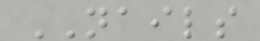NAILS
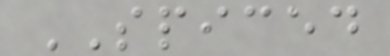SPICED
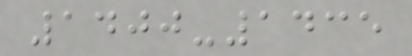1400-1435
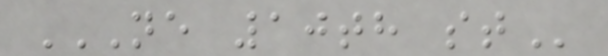NE 10TH ST
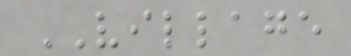VILLAGE
